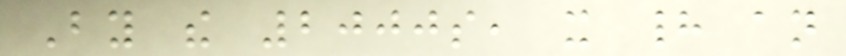By the 2000s, it had an
